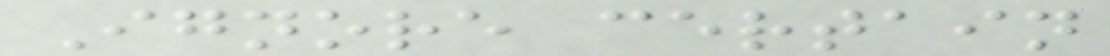Ignore certain
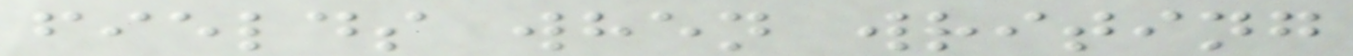fields when writing
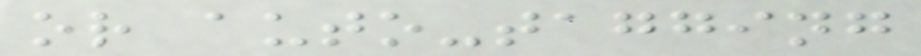or auto-tagging
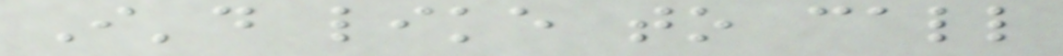I'd like to call
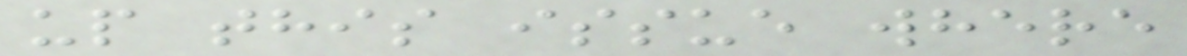up this issue where
